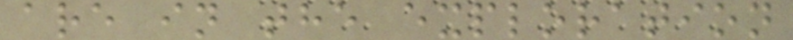are in the exploration
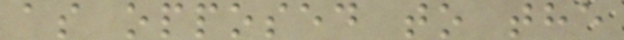as opposed to the
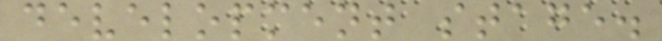development stage.
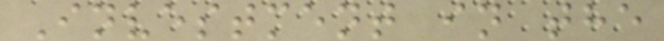Investment in the
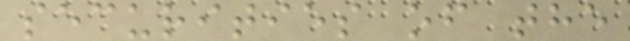securities of the
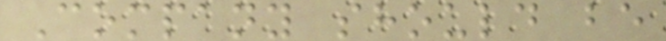Company should be
